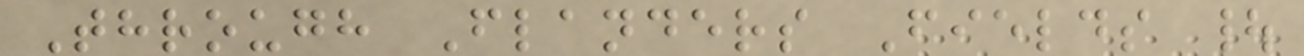Through Flanders Fields |
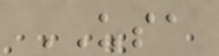USA
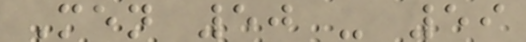Men 50 - 59
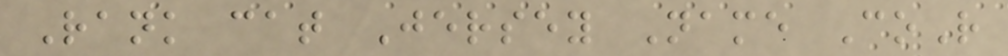Rank cat Jersey Name CoR
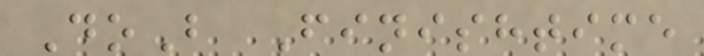DoB Finishtime
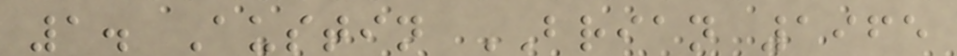1. Austin BRIAN 1965
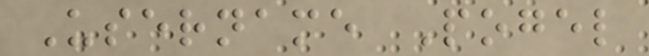Username Pogel
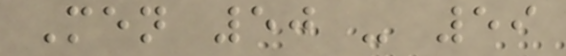Men 50 - 59
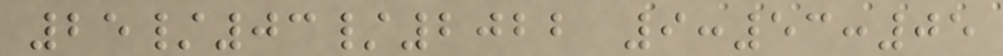25/03/2022 9:53:05
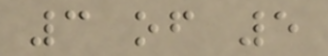3 of 5
